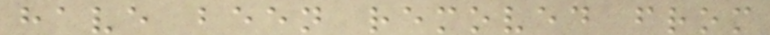have been removed from
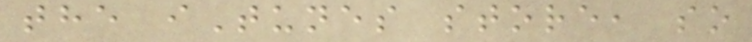the iTunes store, so
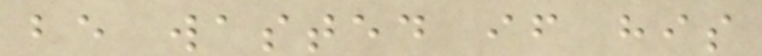be wasted if his
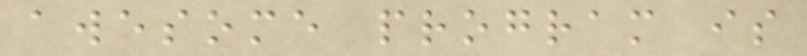awesome program is
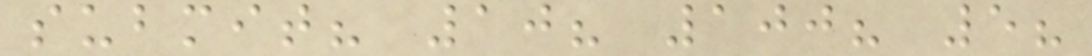submit? 10? 100? 5?
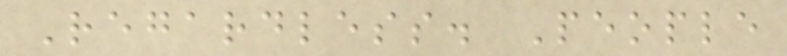Regardless. People
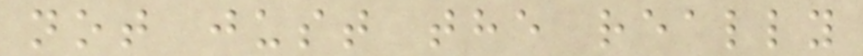not just the really
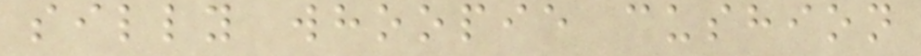silly whoopie cushion
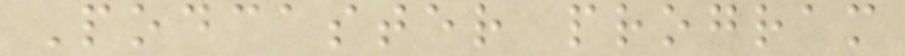Podcaster program
